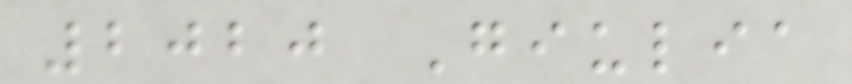2020 Giulia
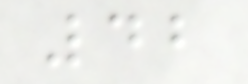42
